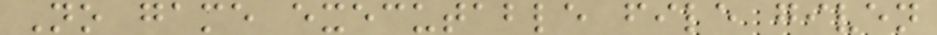No game executable file given
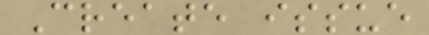Create issue
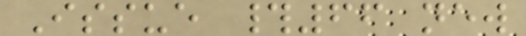Issue #66 new
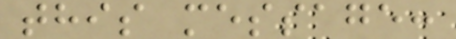this message:
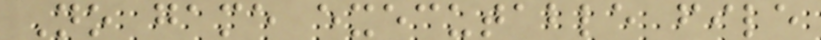No game executable file
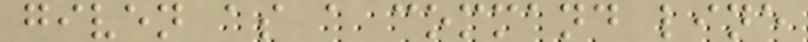given as a command line
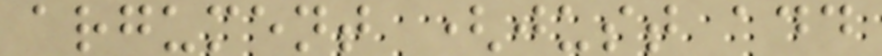argument (just add
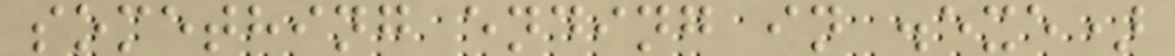something ending in .exe)
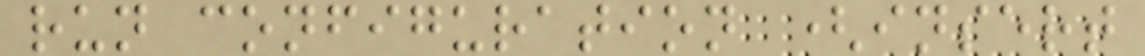run configuration (insert
